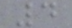4
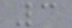3
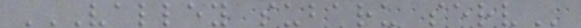VALLEY SUBARU SERV
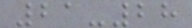21-28
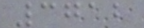3712
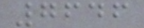7646
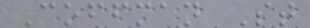Coffman St
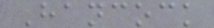Hancock
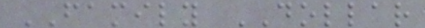FAMILY DOLLAR
